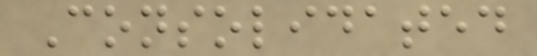Consolidated
